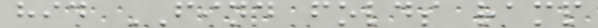hid FIND folds ramp
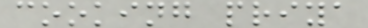cooking priya
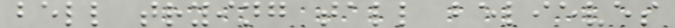bell trying tall believes
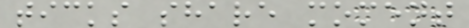ticks share moment
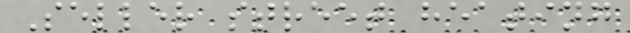Seller street heating
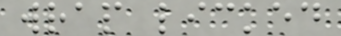wrap licked
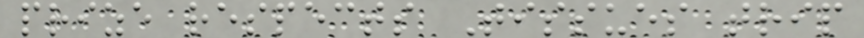prize respects Tissues trip
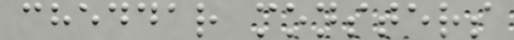cheddar monsters
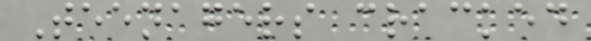Teenagers cracked
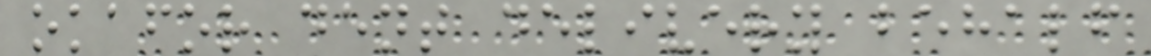okafor dent delivery behalf
